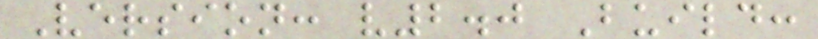Version: v2.0 Build:
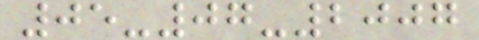05-07-2007
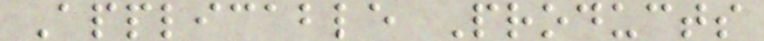Applicable Products
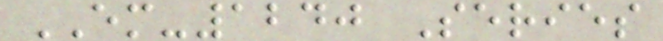EM-1240 Series
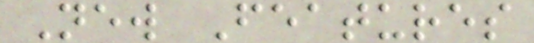New Features
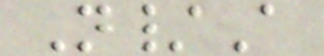N/A
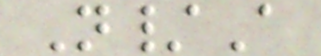N/A
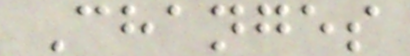Changes
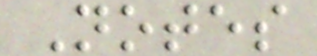Notes
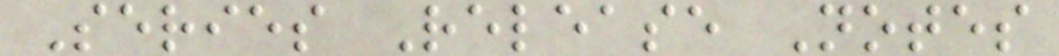Series Release Notes
